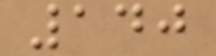140
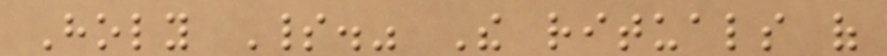Holy Spirit." The rituals of
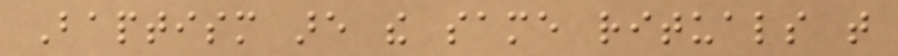Baptism are the same rituals that
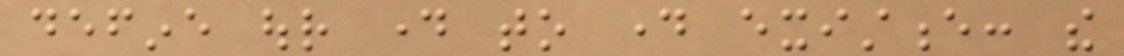define our day to day existence: the
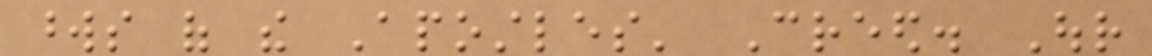words of the Apostles' Creed. Our
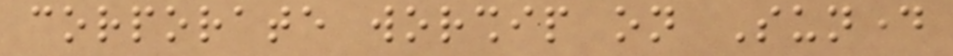corporate worship on Sunday
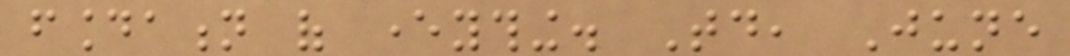foundation of everything. Today, June
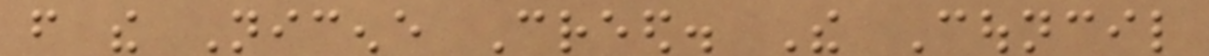from the Nicene Creed. The Council
